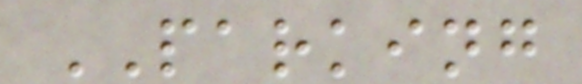PARKING
